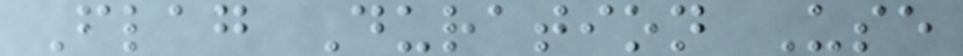Flag Duration Use
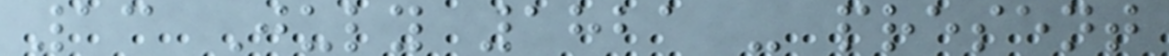13 July 1821 - present
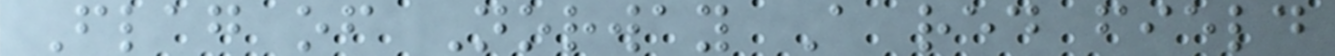Flag of Norway A red field
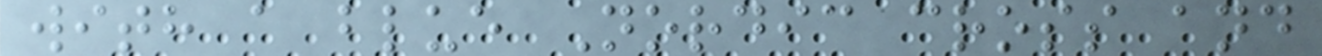with a blue Nordic cross and
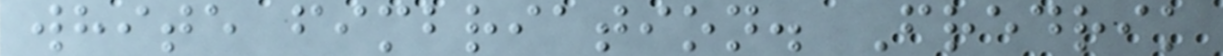white fimbriation. Fredrik
